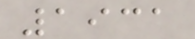1931
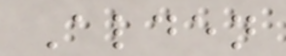Alden
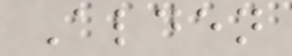Alden
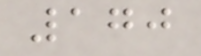170
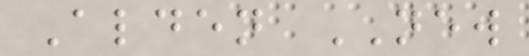Alden NEW
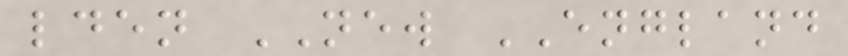lden NEW ENGLAND
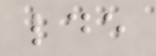lde
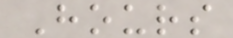Hours
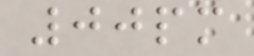00pm
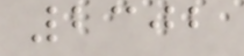2302
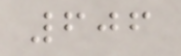606
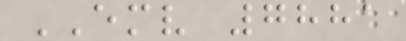EMV 7881
